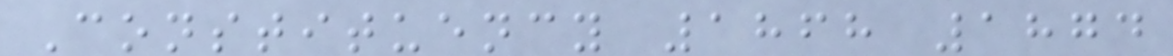Constituency 1868 1874
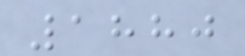1880
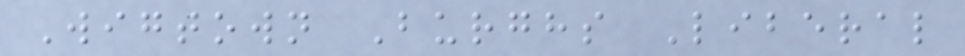Wigtown Burghs Liberal
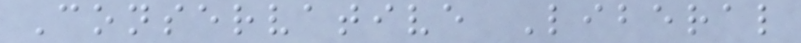Conservative Liberal
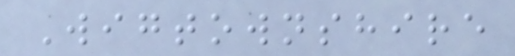Wigtownshire
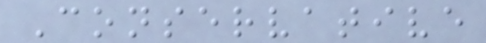Conservative
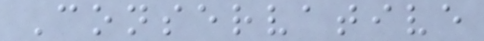Conservative
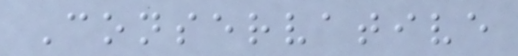Conservative
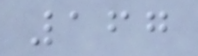167
